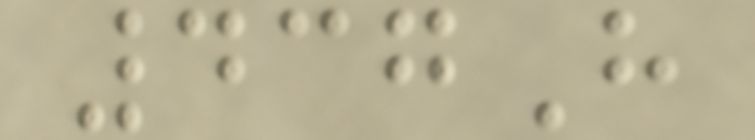437H
